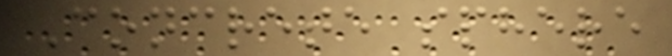Concrete sphere
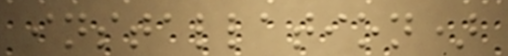installation)
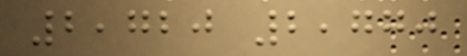2,720 2,770
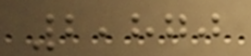2,870
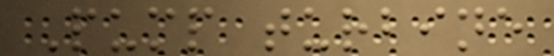Pump turbine
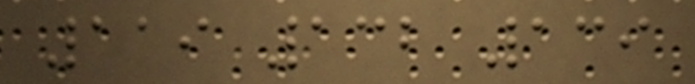119 132 139
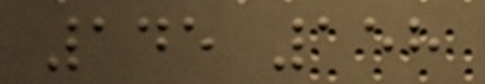145 158
